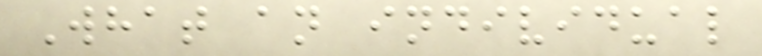What an individual
